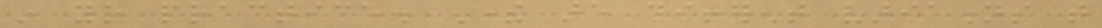in your practice. There are different variations that
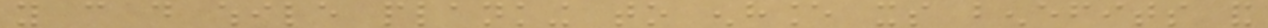you can do while planking to enhance its benefits and
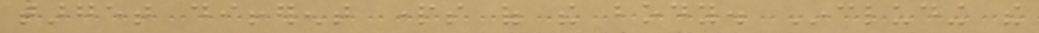target different parts of the body. Including the
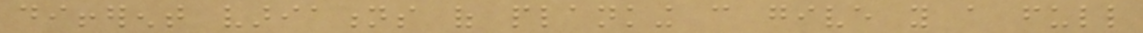different variations of planking can give you a full
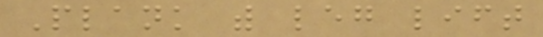Plank with leg lift
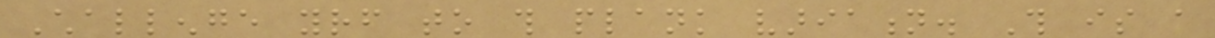Challenge yourself to this plank variation. This is a
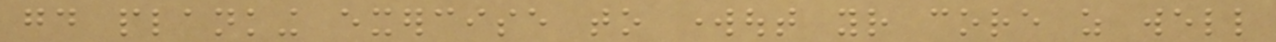good planking exercise to workout your core as well
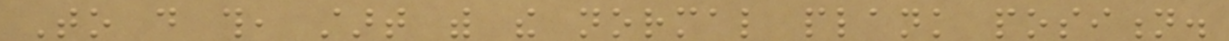To do this, start with the normal plank position.
